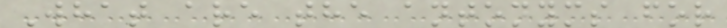What are the antonyms for
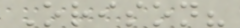Orison?
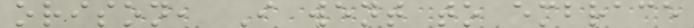orison, I went to embrace
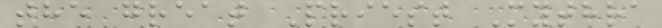the great Priest Mythra
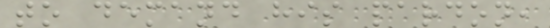to demand his pardon,
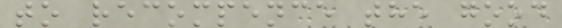to recompence the good
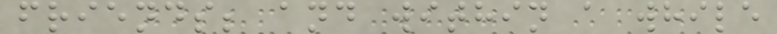friends; and within a while
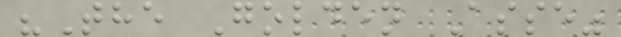"The Golden Asse"
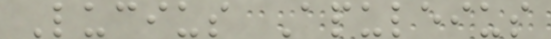Lucius Apuleius
